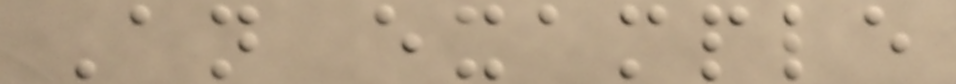An example
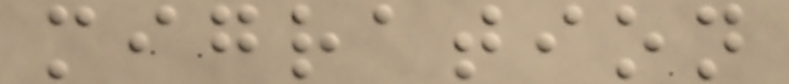migration
